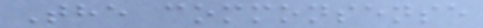The commonsense
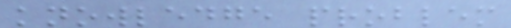knowledge problem
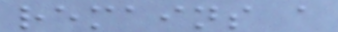remains a
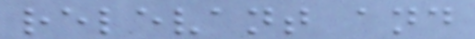relevant and
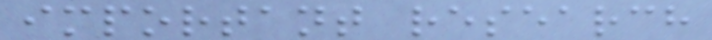important research
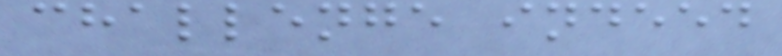challenge indeed
